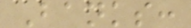Banks:
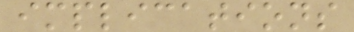implications
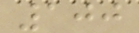100
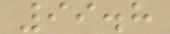99.8
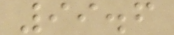99.6
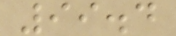99.4
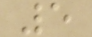5
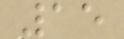15
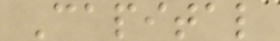Capital
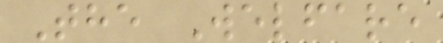The Welfare
